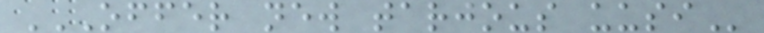OFFER NEW TARJOUS UUSI
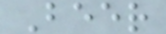Beer
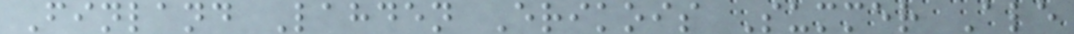Finland Lahden Erikois Summer Ale
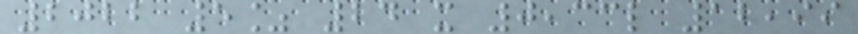2022 5% 24 x 0,33l 12,99
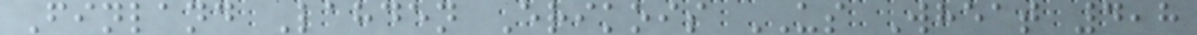Finland Lahden Erikois US Wheat 4,8
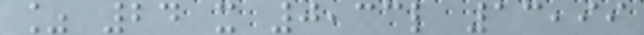% 24 x 0,33l 13,99
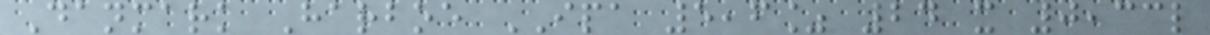Danmark Harboe IPA 5,6% 24 x 0,33l
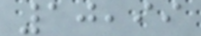10,99
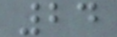24
